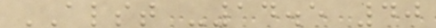ALST -14.5 40
